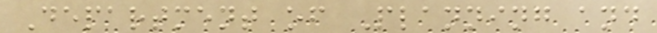Department of Planning and
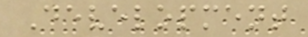Development
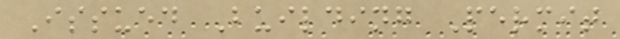Issued Building Permit
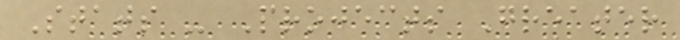Stats - Projects Greater
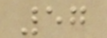57
